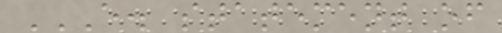E. STATEMENT OF
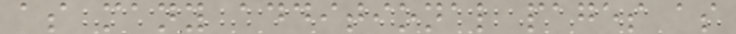as many additional pages as
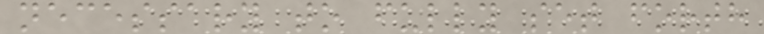necessary to fully set forth
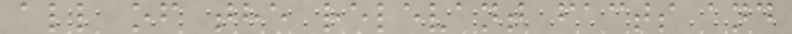all of the relevant facts and
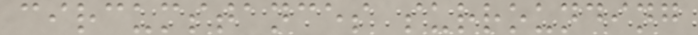circumstances surrounding
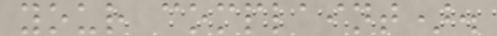your complaint).
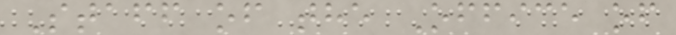Staff of the Office of
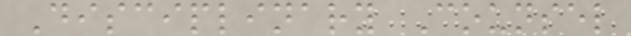Disciplinary Counsel
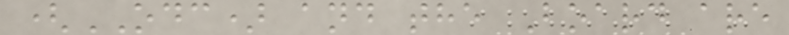(ODC) and the Board are
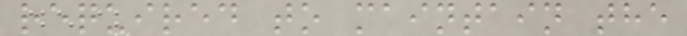required to maintain the
